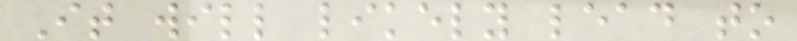It will likely lead to
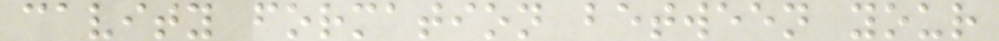cavity formation between your
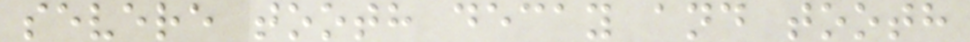severe tooth decay and tooth
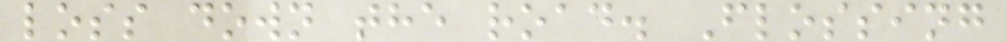loss down the road. Flossing
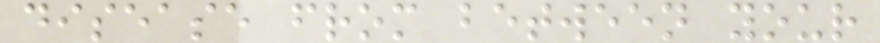disease from between your
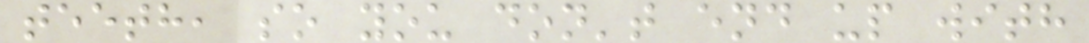teeth, so you don't end up with
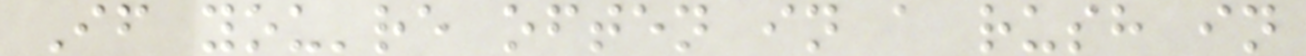If you're often in a rush in
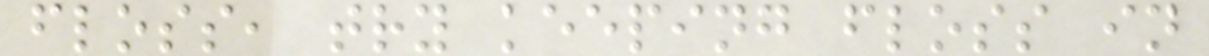floss, try keeping floss in
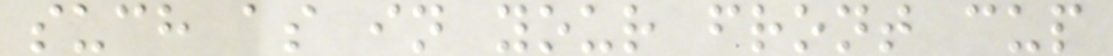such as in your front cup
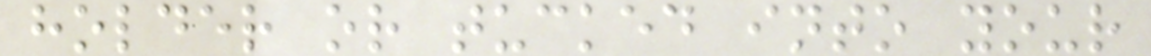holder or tucked into your
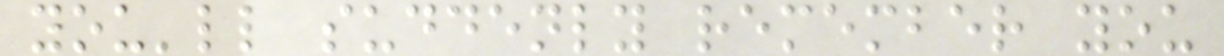you'll suddenly remember you
